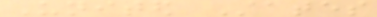United States
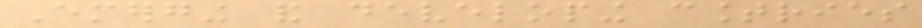Emerging and developing countries
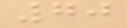70
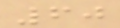60
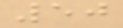50
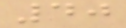40
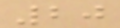20
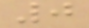0
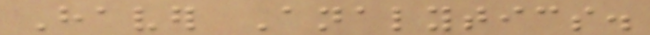Haver Analytics.
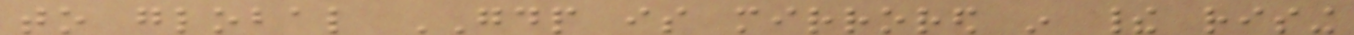to global GDP is mirrored in their rising
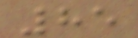85
